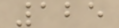125
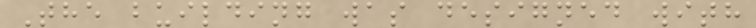The building was designed with
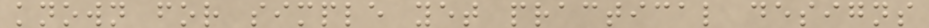known for simple yet practical designs
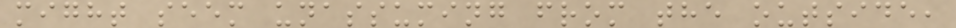might seem unassuming from the outside,
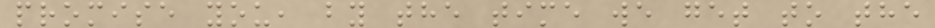promise you, by the time we get to the
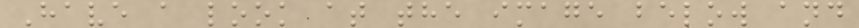Have a look at the image below and
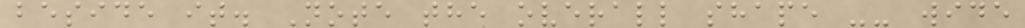beside it. Note the overall shape -- wide
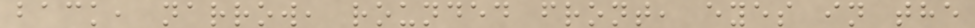back, narrow, rounded front, eyes in the
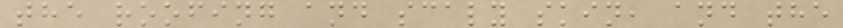the roofing and scaly skin, and the
